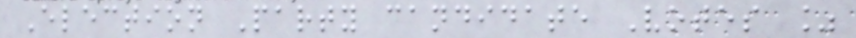Election Party candidate Votes %
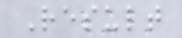Result
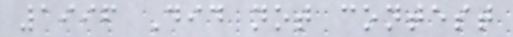1996 Did not contest
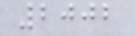2002
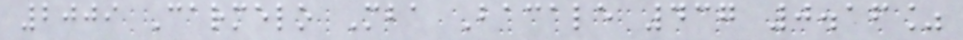2009 Carmelo Mba Bacale 437 0.16%
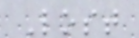Lost
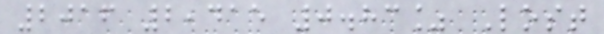2016 2,415 0.83% Lost
